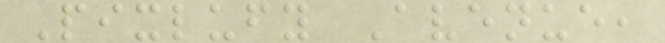Pixlufy Avenue,
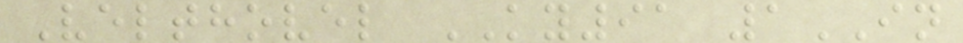Velthovel KY91 1IN
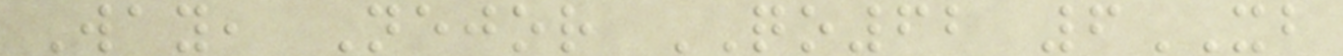Way, Nejor QO62 6XB
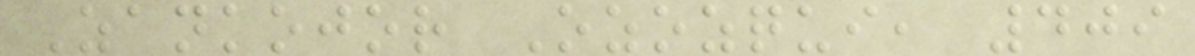Zankojor Ozozqui, 409
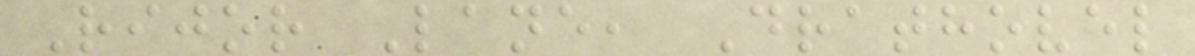Rijor Lane, Drathovel
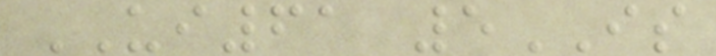UI61 5IS
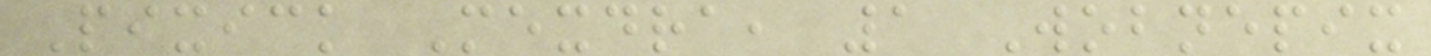Pixick Mexdra, 1 Wobnepix
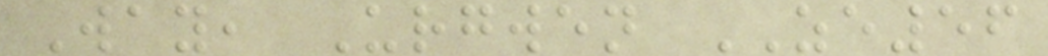Way, Urgwen ZE56
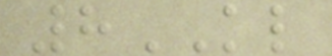8KL
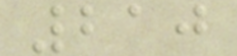210
